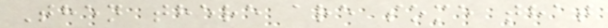Then there are some that
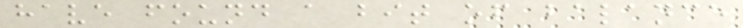have found a bit of balance
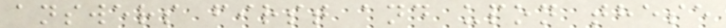answers first and upon these
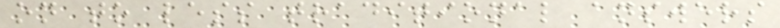on to less traditional answers
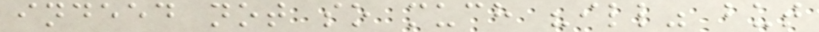indeed not so much "ill" but
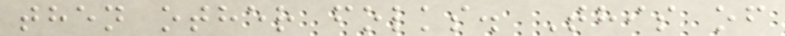then other folks. This of
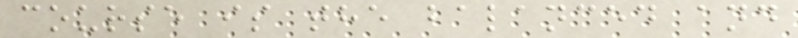course is the balanced and
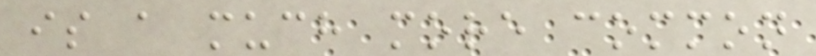is a much more common
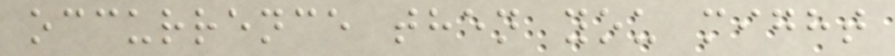occurrence then you might
